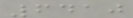6410
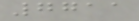7711
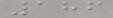186
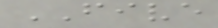FIVE
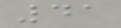41
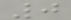0
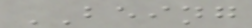BEING
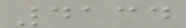4134
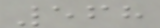568
